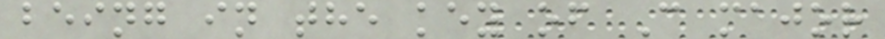being in the key of C major
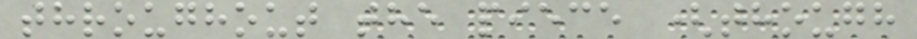throughout the piece (though
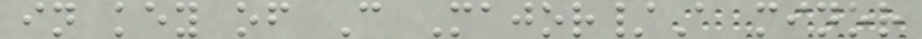in key of C Major/A minor
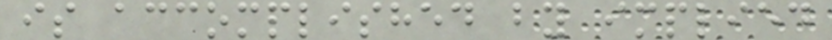is accomplished by implied
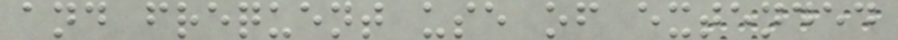and frequent use of extended
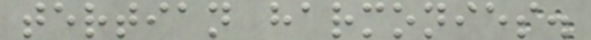tertian harmonies.
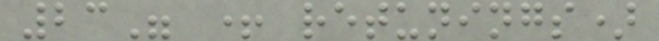23" + retunings)
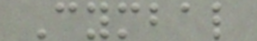Cymbal
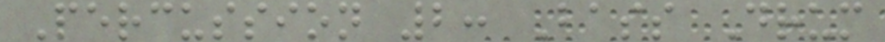Percussion 2: Bass Drum
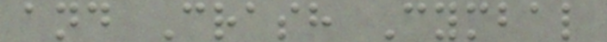and Crash Cymbal
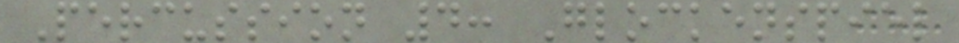Percussion 4: Glockenspiel
